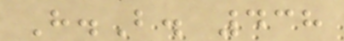H.B. 438
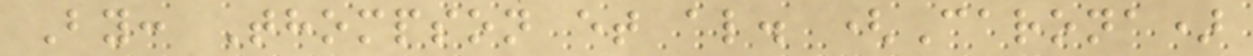By: Thompson et al. (Carona)
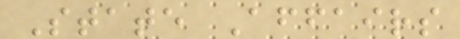State Affairs
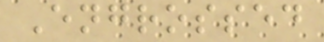Engrossed
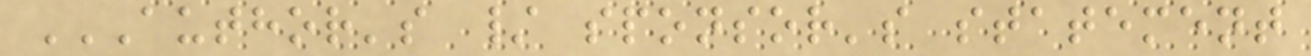AUTHOR'S / SPONSOR'S STATEMENT
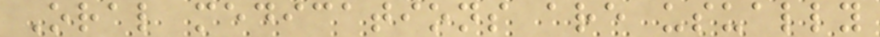Oral medications are usually
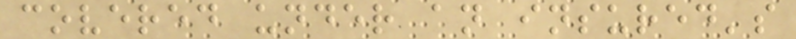covered under an insured's
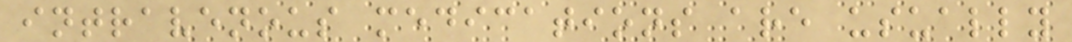intravenous medications are usually
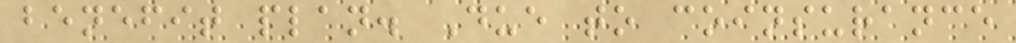benefit plan. Due to coinsurance
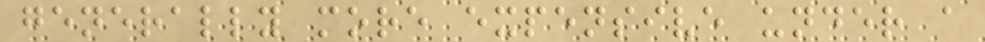generally more expensive under a
